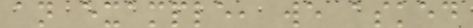an example, we asked
